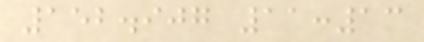152.907 11:13
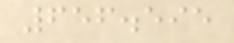656.595
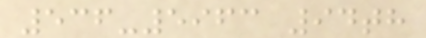536-5963 94th
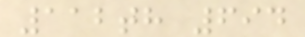112th 694
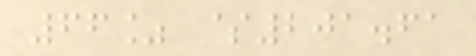66% $201.61
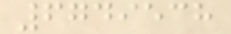6749538
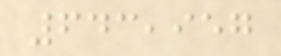643,957
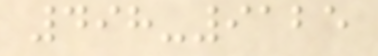498-9125
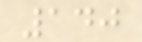140
